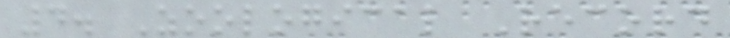4. Zoological Record
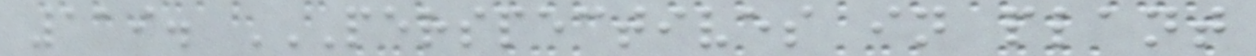119. PERSPECTIVES IN PLANT
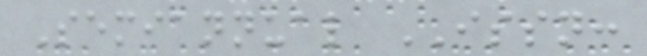Semiannual ISSN:
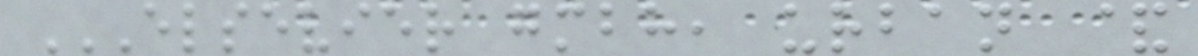ELSEVIER GMBH, URBAN &
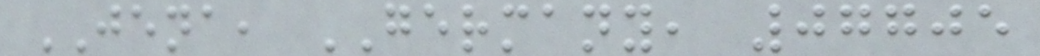JENA, GERMANY, 07705
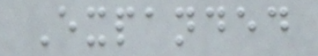Expanded
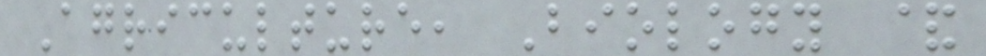Agriculture, Biology &
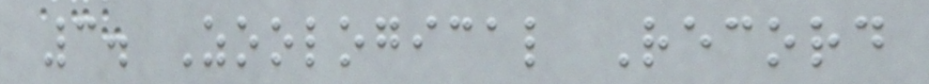3. Zoological Record
